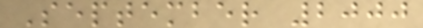September 2000
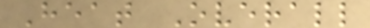Heat Overall
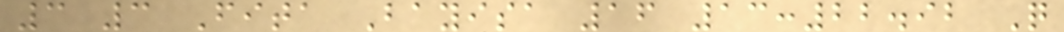3 3 Fita Bayisa 16 13:22.92 Q
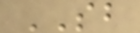SB
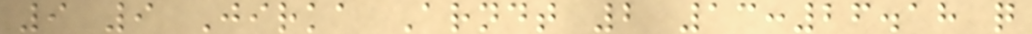9 9 Jirka Arndt 2 13:26.18 q
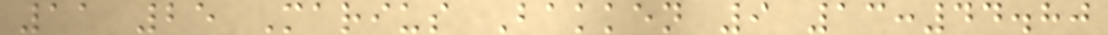11 25 Marius Bakken 9 13:44.80
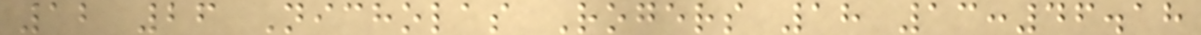12 26 Nicholas Rogers 18 13:46.18
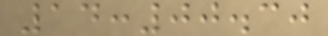14:00.30
